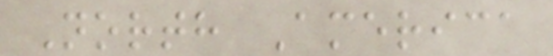North America
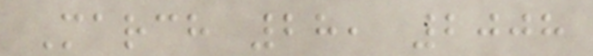March 28, 2008
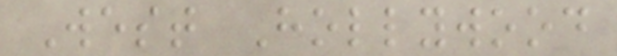West Hollywood
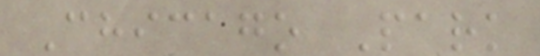Chicago Park
